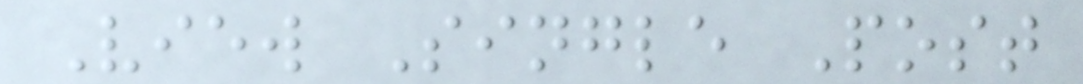View Single Post
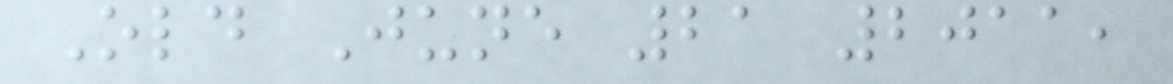Old June 21 2011,
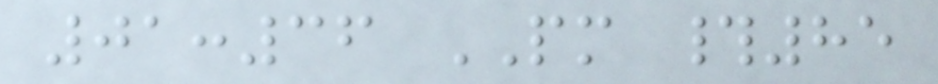01:36 PM #85
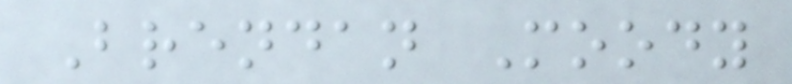Brendan Moody
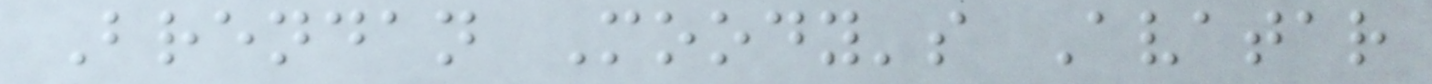Brendan Moody's Avatar
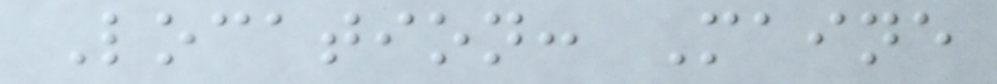Location: Maine
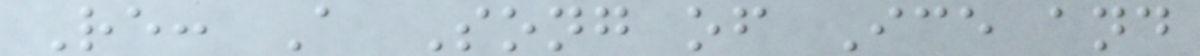Re: A Song of Ice and
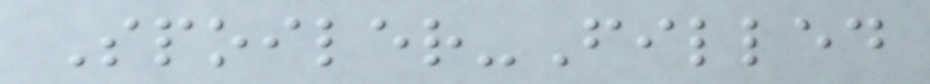Spoiler-Filled
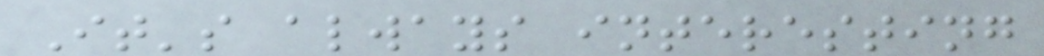It's always interesting
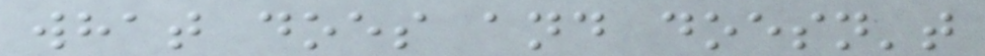what does and doesn't
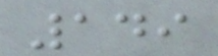149
